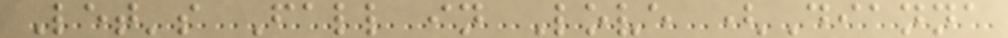Let's Fall in Love (Dianna
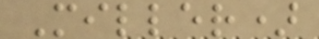Miller)
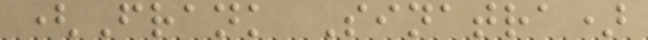(Frank Sinatra)
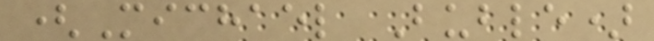(Michael Buble)
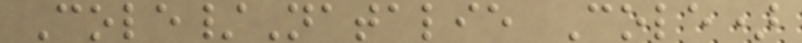Cole/Natalie Cole)
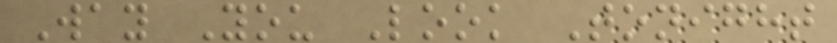Way You Look Tonight
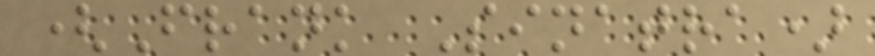(Frank Sinatra)
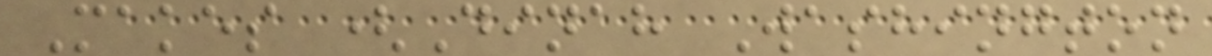Makes (Dinah Washington
